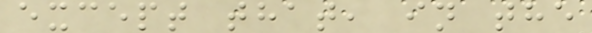except that, in the
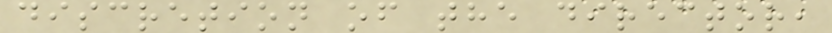discretion of the director,
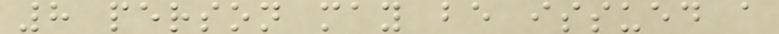8 person may be issued a
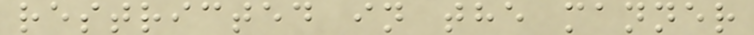restricted in the manner
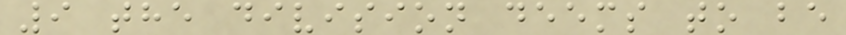9 the division deems to be
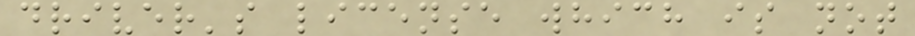driver's license which is not
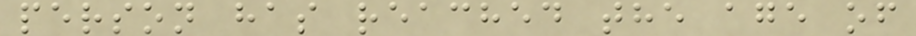person has reached the age of
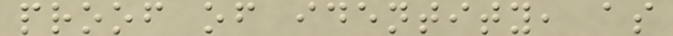proof of identity, as
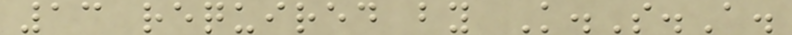13 required by K.S.A.
